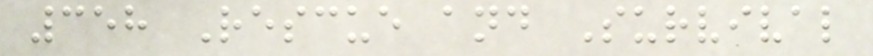358 Rescue and Survival
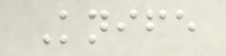Knife
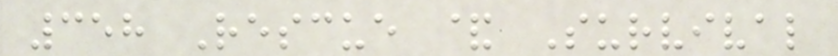358 Rescue & Survival
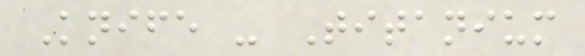Knife - Titanium
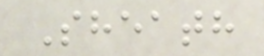Sheath
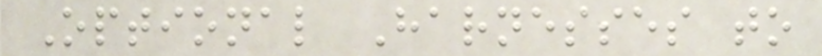Optional Harnesses to
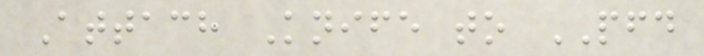Attach Knife to PFD
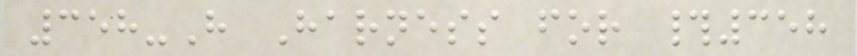358-H Harness for #358
